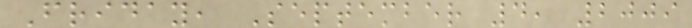Friday, September 4, 2009
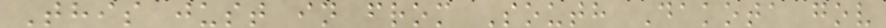This just in from South Dakota gov
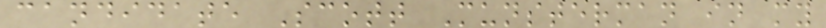candidate Scott Munsterman in my
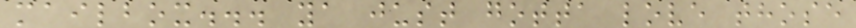mailbox... ya just gotta love those
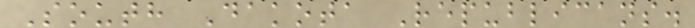South Dakota Republicans.
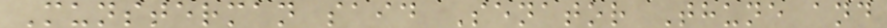Munsterman said Senator Thune and
